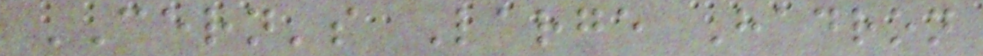CERN's Large Hadron
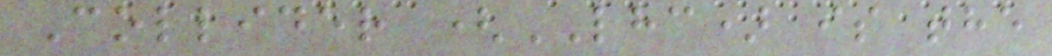Collider (LHC) is the
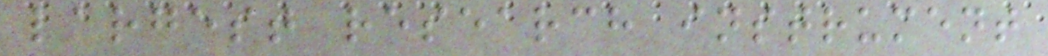largest research instrument
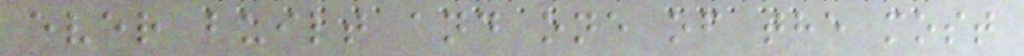ever built and one of the most
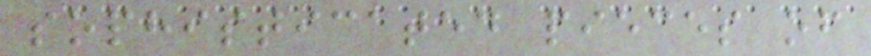sophisticated pieces of
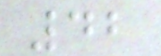42
